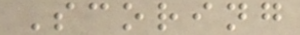Scoring
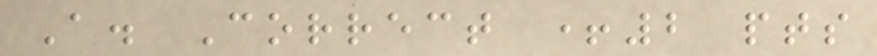A. Correct +2 pts
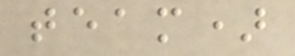team)
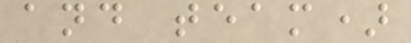and team)
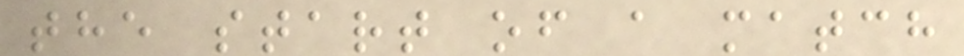the start of a match
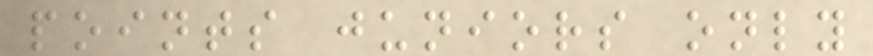points juniors only
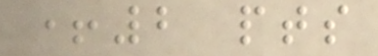+2 pts
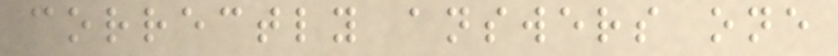correctly answers one
